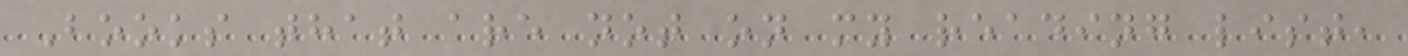Books that are not on my reading list,
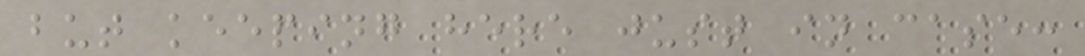but keeping here just in case:
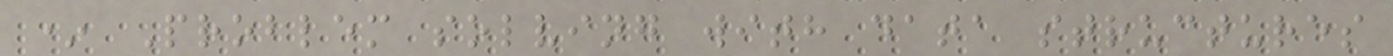* Problem solving with data structures
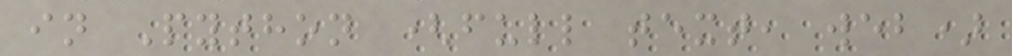in Python (full text, web)
